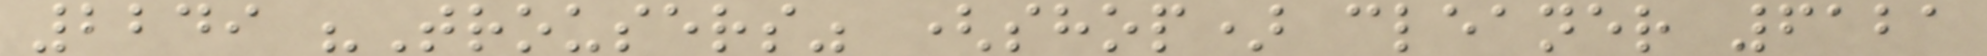2249 "Trousers" (shop) cleaner 6121
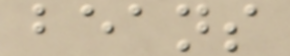beans
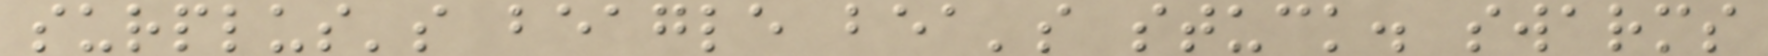surplus's beagle bea's stuck. swarms
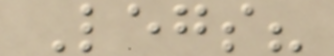Legs?
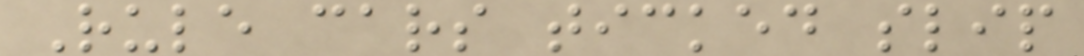Rule cars ticked slip
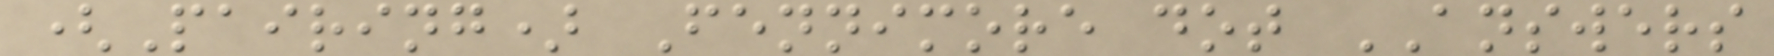(Pairing) Fennimore dot ANSWERS
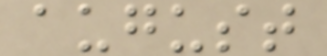august
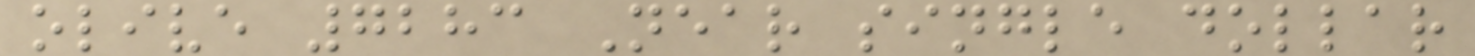olive 7283 Near single dollar
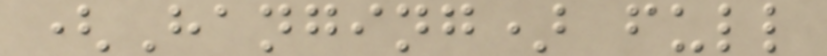(Hanging) full
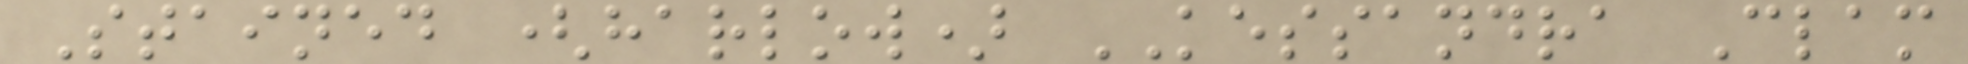Stained (harlow) KESSANDRA Clam
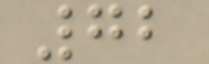72
